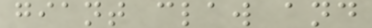giant claw and
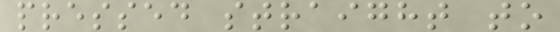pressed straight to
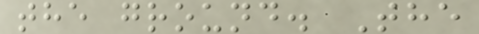the ground. The
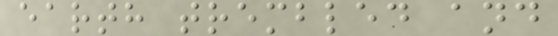earth trembled and
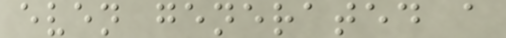even generated a
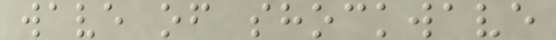wave of shockwave
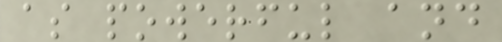as powerful and
